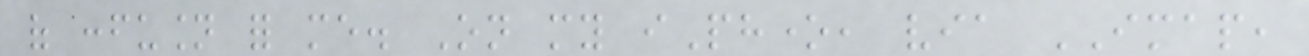of confusion for me. On my iPhone, via IMAP,
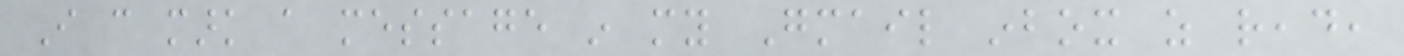I can mark a message in my Gmail inbox as read,
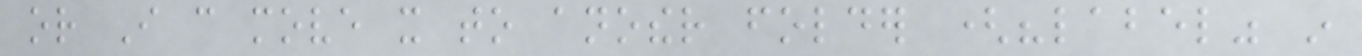or I can move it to another folder ("label" in
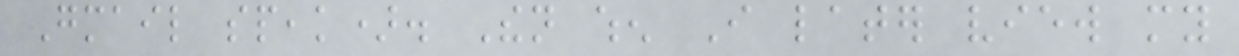Gmail speak). Then when I later view my
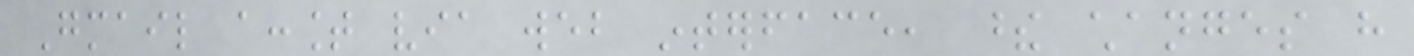Gmail account via web interface, these changes have
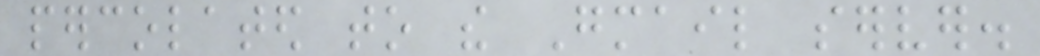percolated to the Gmail server.
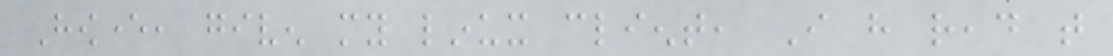However, given my linux client, I have read that
